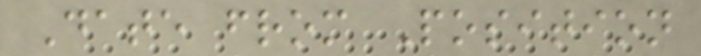Date from Position
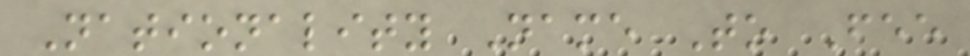Nationality Name To Fee
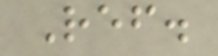Ref.
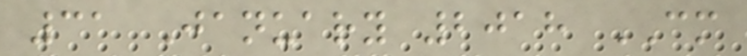31 January 2018 CM
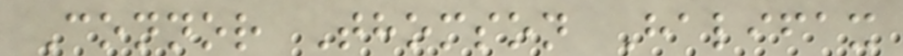Connor Thomson Halifax
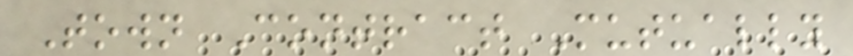Town Contract Mutually
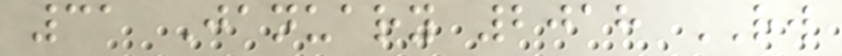31 January 2018 RW
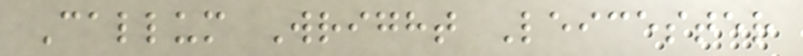Callum Wright Leicester
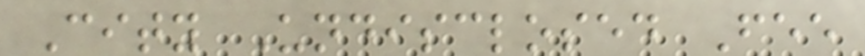City Undisclosed Fee
